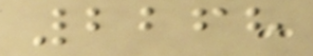2268
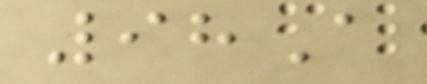98A
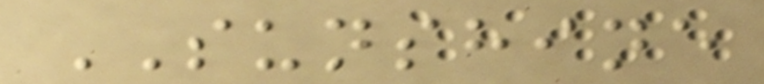SUNSHINE
